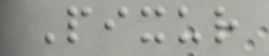Pixur
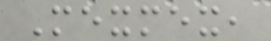Mexmex,
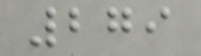279
